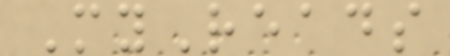MyReads
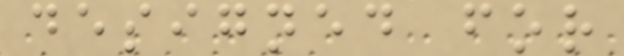designed for
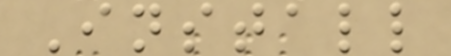Install
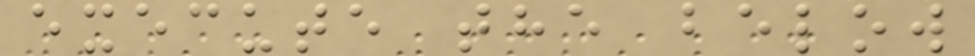execute the below
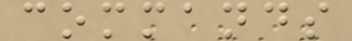commands
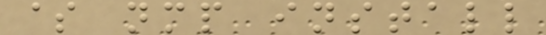$ nmp install
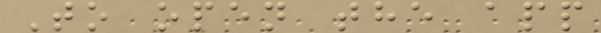To open the app
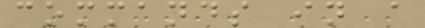commands in a
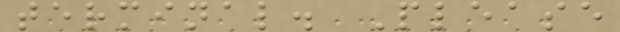terminal. Please
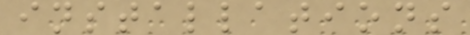installations
